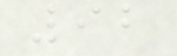92
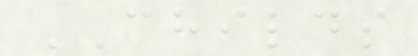CHILDS
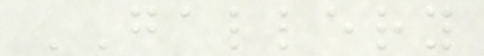GALLERY
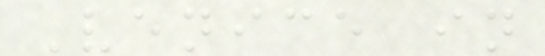Venice in
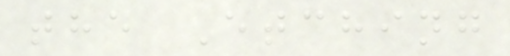the Etching
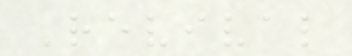Revival
